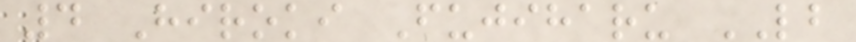4 Hiroki Fujiharu LB
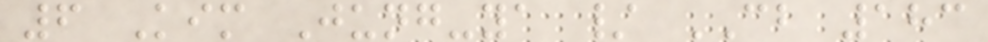6 Kim Jung-ya / CB 183
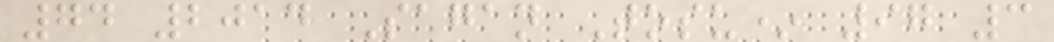74 2014 Sagan Tosu* 97 3
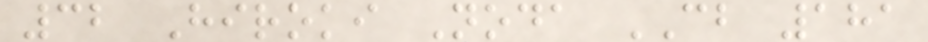32 Hiroki Noda CB 181
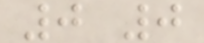0 0
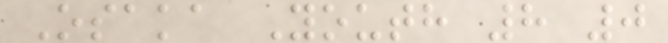Osaka Youth 8 0
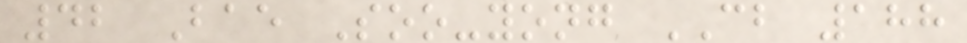42 Bae Soo-yong CB 188
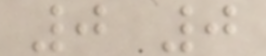0 0
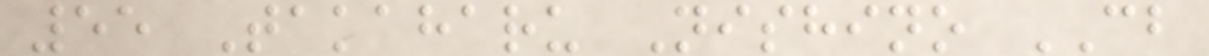55 Takaharu Nishino CB
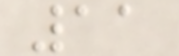11
